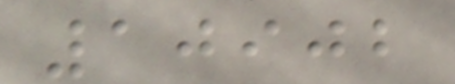10902
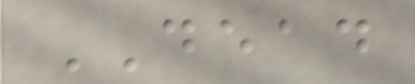DEAD
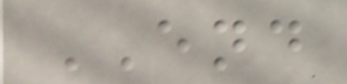END
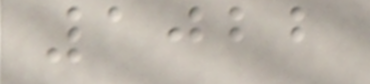1022
